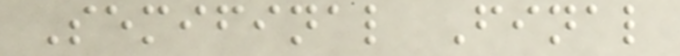Semifinal Final
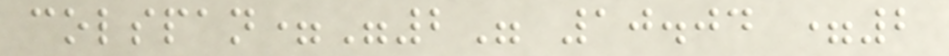colspan="2" 10.04 =2
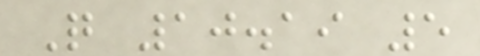Q 10.19 5
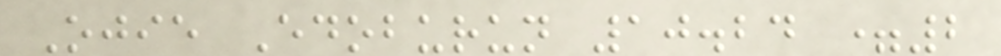Ojie Edoburun 10.24 =2
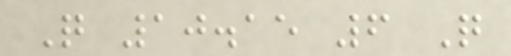Q 10.15 6 Q
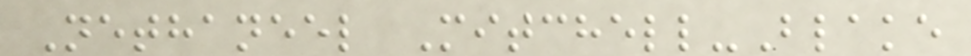Nethaneel Mitchell-Blake
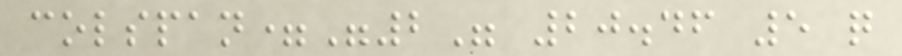colspan="2" 20.46 5 q
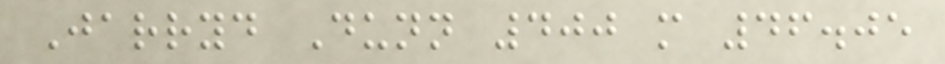Jarryd Dunn 400 m 46.05
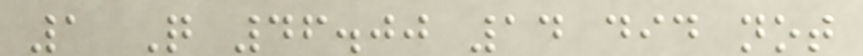1 Q 46.00 14 did not
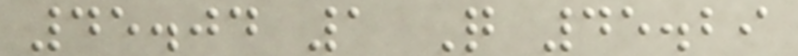45.04 1 Q 45.29
